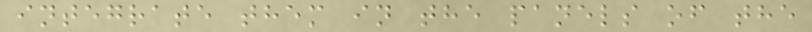integrate them in the panels of the
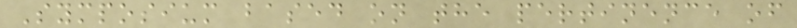Symposium based on the pertinence of
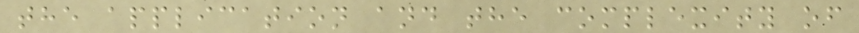the application and the complexity of
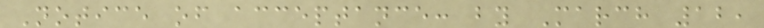Notice of acceptance: by March 12,
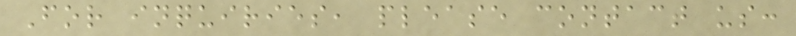For inquiries, please contact us:
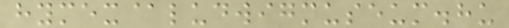hymex@ludwigmuseum.hu
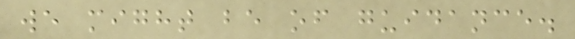we might be of guidance.
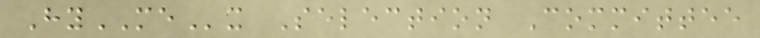HyMEx Selection Committee
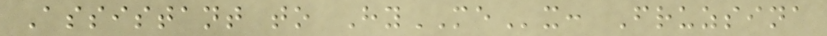Assistant to HyMEx: Fruzsina
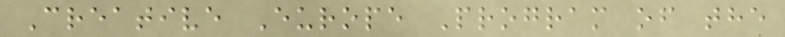Creative Europe Program of the
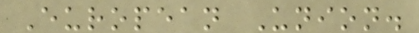European Union.
